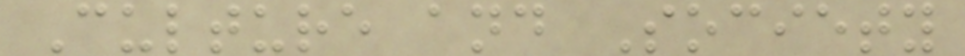Culture and Society
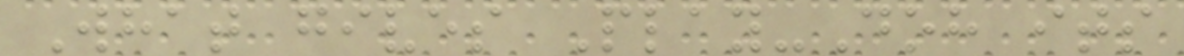What gives Play-Doh its
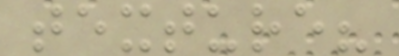texture?
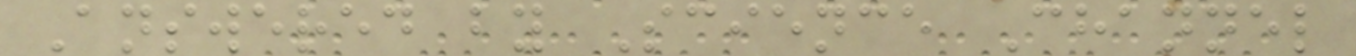Answered by Science Channel
